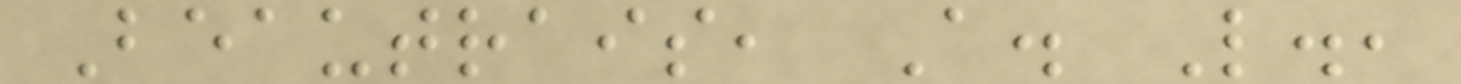Beautrais, A. L.,
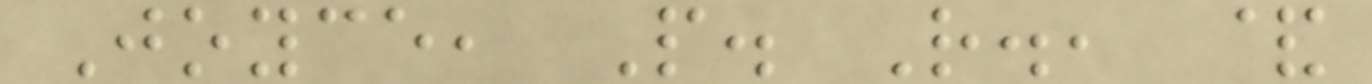Joyce, P. R., &
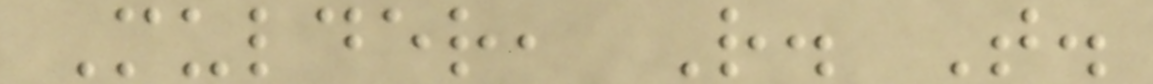Mulder, R. T.
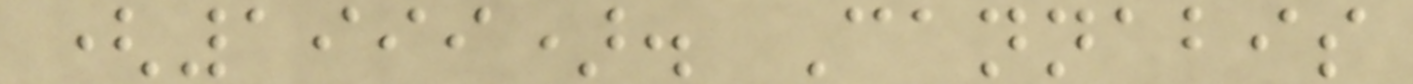(1999). Cannabis
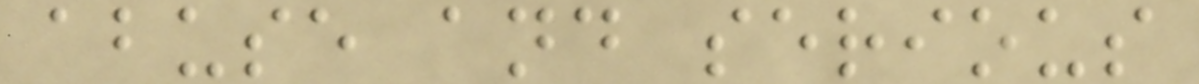abuse and serious
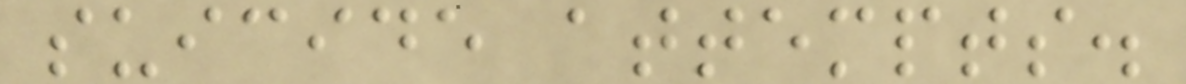suicide attempts.
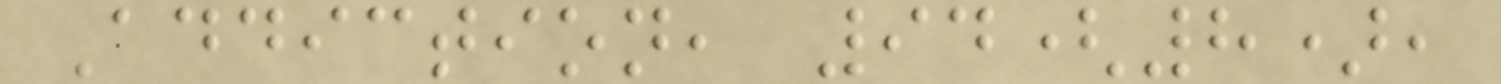Addiction, 94(8),
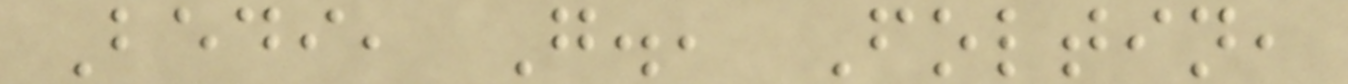Bedi, G., Foltin,
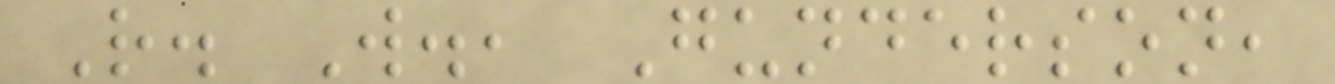R. W., Gunderson,
